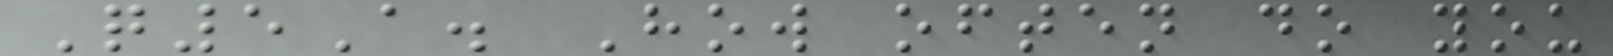Q5A. How often do you
